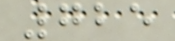725
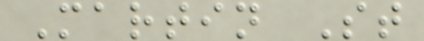Martin St
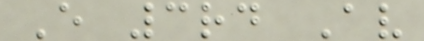E 3rd Av
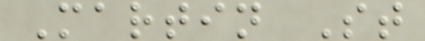Martin St
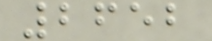2652
